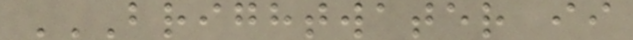BRIGHTWATER II
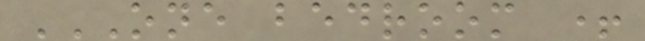ONE BEDROOM +
